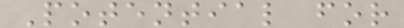Potential for
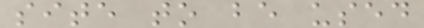site to be used
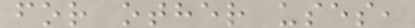for other uses,
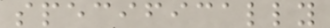specifically
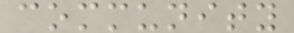community
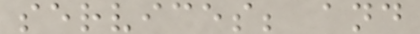services; and
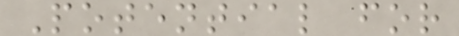Potential for
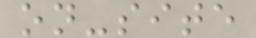on-site
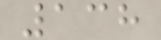138
